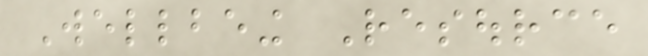Wellbeing Resource
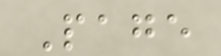Page
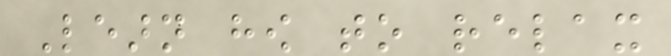Learn how to relax
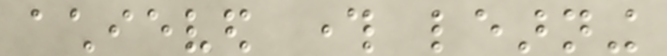achieved through learning
